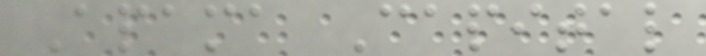Apama Capital
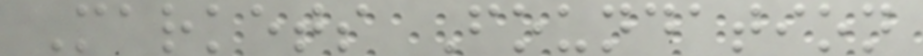Markets Foundation
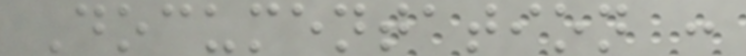Documentation :
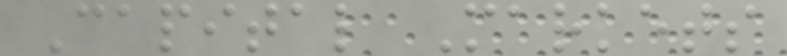Capital Markets
